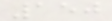150
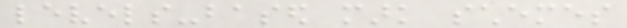levels-based mark schemes
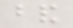band
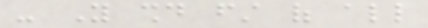- You should first of all
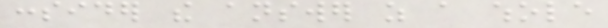consider the answer as a whole
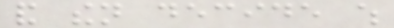and then decide which
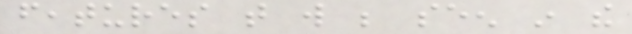features that will be seen in the
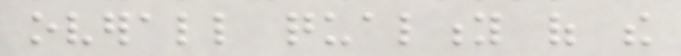overall quality of the
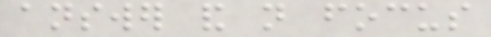answer and not focus
